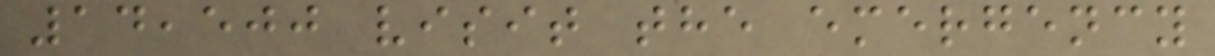14,500 visit the emergency
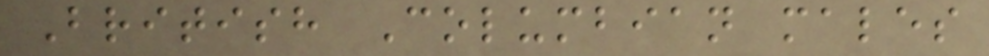British Columbian males
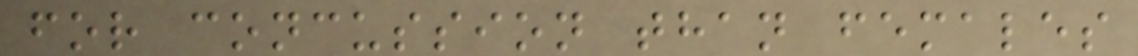for concussion than females
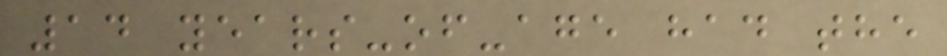14 years-of-age had the
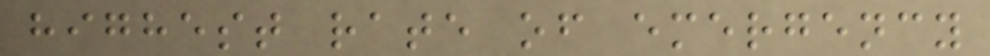highest rate of emergency
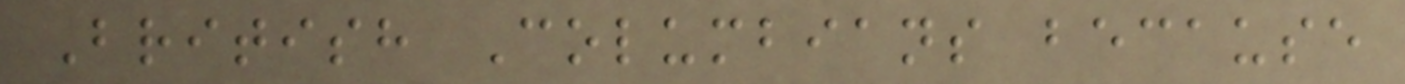British Columbians because
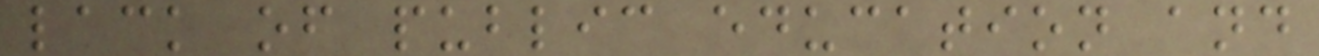lack of public education and
